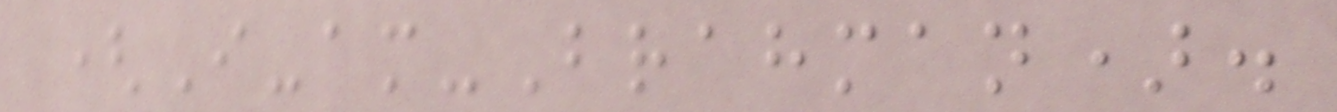(I-am-Brahman).
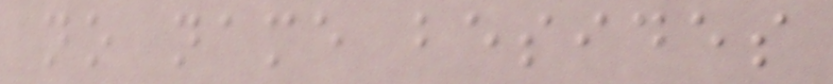no name besides
